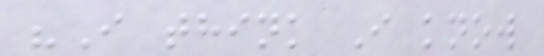"I think I know
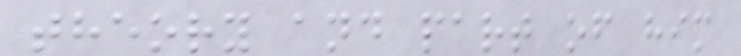theory and part of him
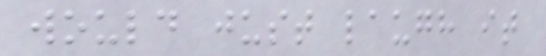would just laugh it
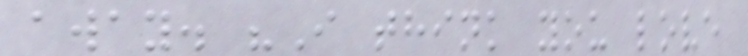away. "I think you love
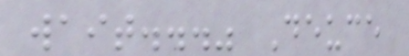wait..." Deuce
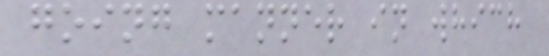going manner in which
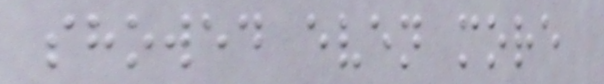showed even more
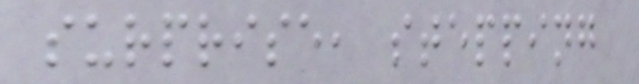surprise, stepping
